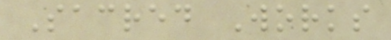Sacred Works
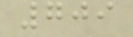709
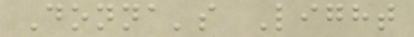Donna's Light
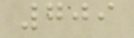709
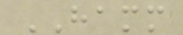HAMM
